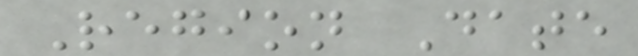Region Date
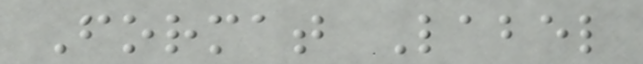Format Label
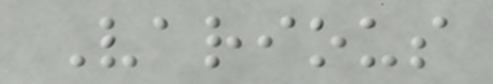Various
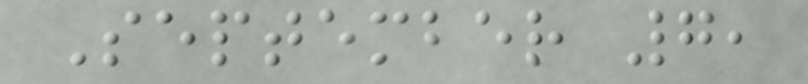September 7,
